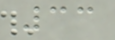33
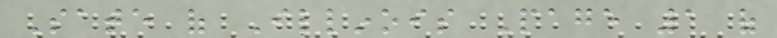Sate of Illinois Page 1 of
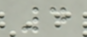4
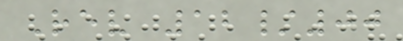Rev 12/00
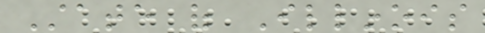State of Illinois
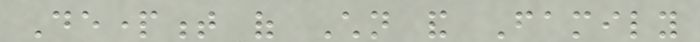Department of Children and Family
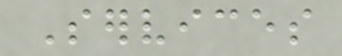Services
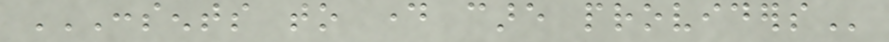CONSENTS TO DAY CARE PROVIDERS
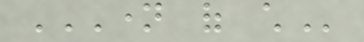NAME OF CHILD
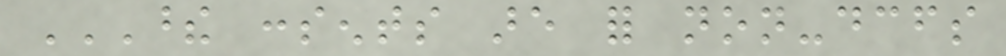THESE CONSENTS ARE FOR NON-DCFS
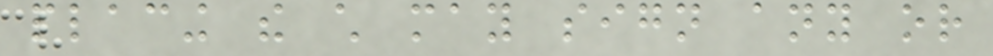placing the child may sign any or
